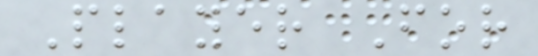Player For
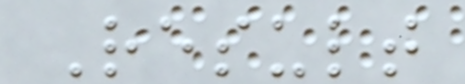Result
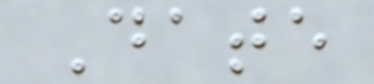Date
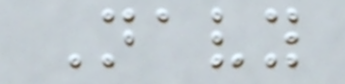Navy
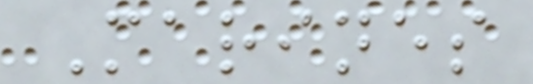Marines
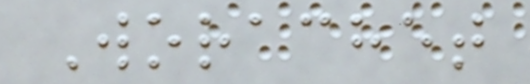Worachet
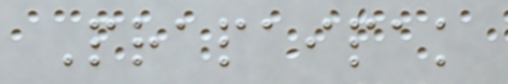Prapaipak
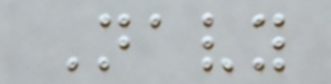Navy
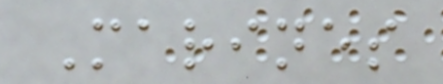Marines
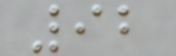92
